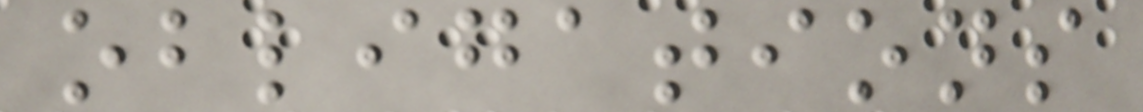obligations
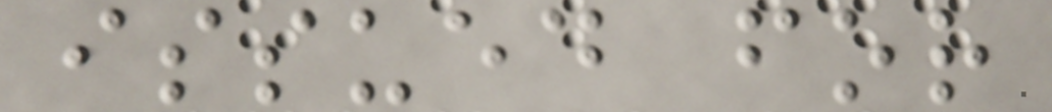issued for
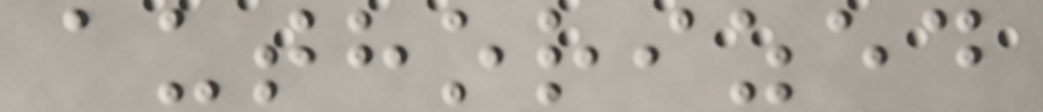authorized
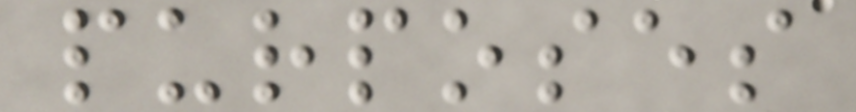purposes
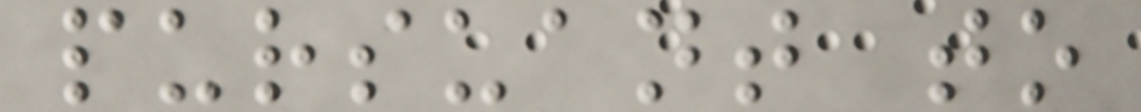pursuant to
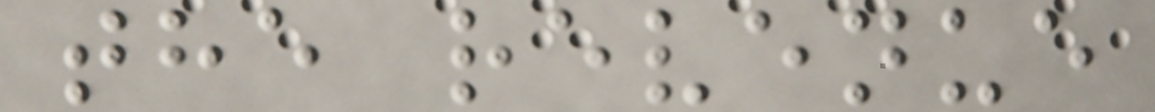the revenue
